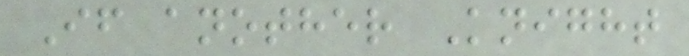If another Knight
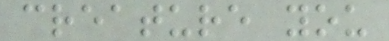creature you
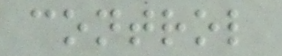control
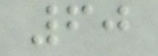60
